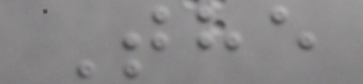The
